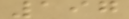197
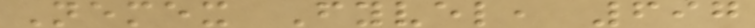Nemex Fyvel, 697
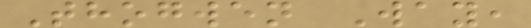Thogwen Way,
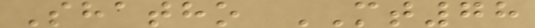Shatho MT78
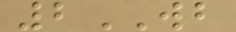2WB
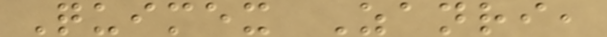Quimex Zanri,
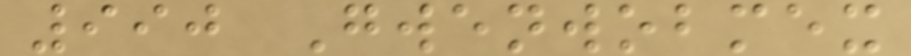990 Gwenwobmex
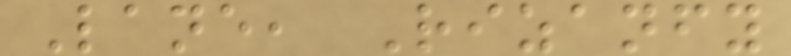Lane, Rizanfy
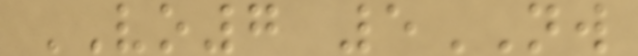VO7 5NW
